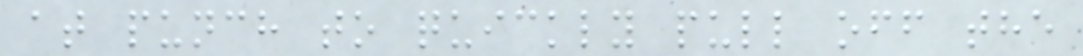at punch to quickly pull off the
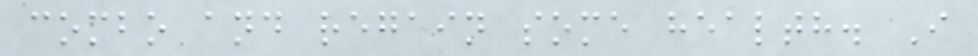combo and regain some health. I
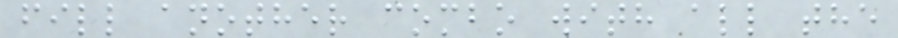fill another combo with all the
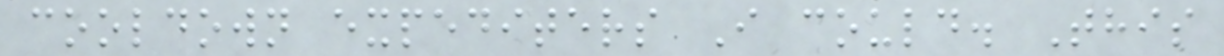cooldown expediters I could. This
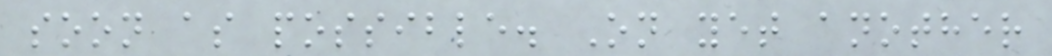soon as possible. On yet another
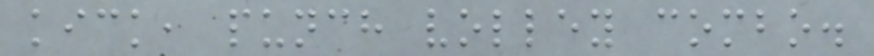kick, punch volley combo.
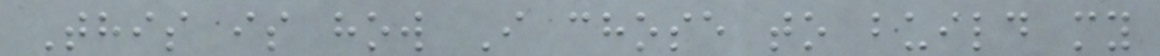This is how I chose to build my
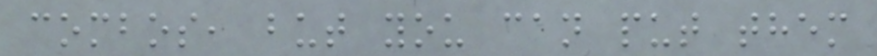combos, but you can put them
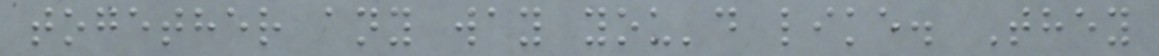together any way you'd like. They
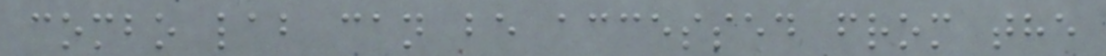combo lab can be accessed from the
